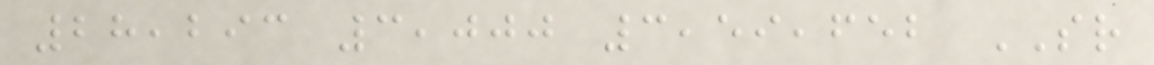28,293 3,000 3,59,652 SR
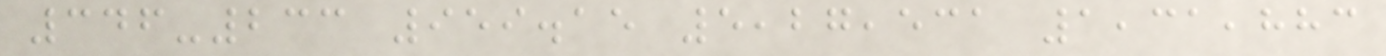346-233 959.15 5,27,531 1,31,883
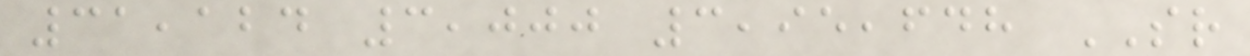31,124 3,000 3,95,648 SR
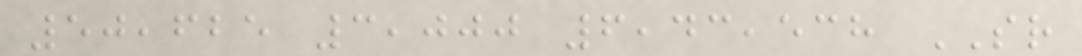50,625 3,000 6,43,538 SR
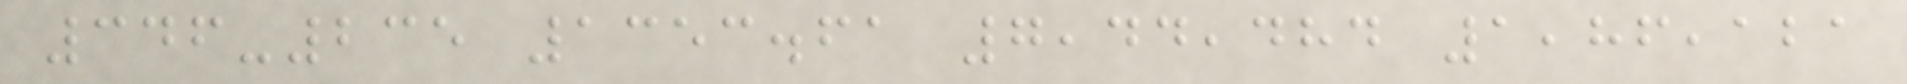346-235 1353.61 7,44,484 1,86,121
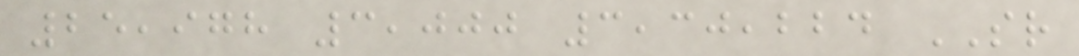25,978 3,000 3,30,224 SR
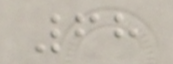68
